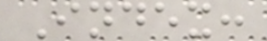Index:
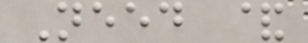Need &
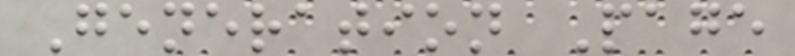Generation Page
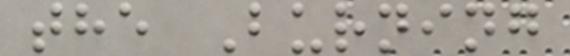the Burning
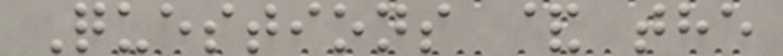Questions & the
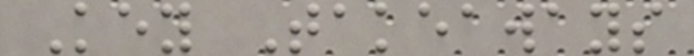Key Takeaways
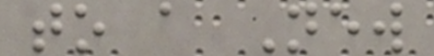to a New
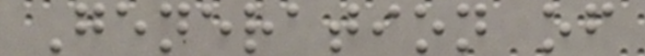Generation of
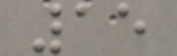15
